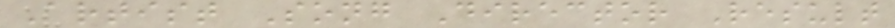Artist Song Director Result
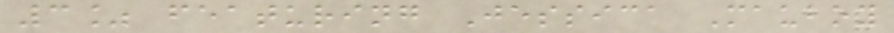3% featuring Jessica Mauboy
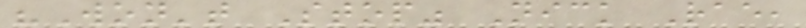"Won't Stop" Nick Rae,
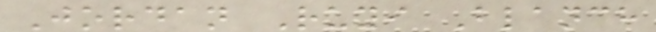Jordan Ruyi Blanch
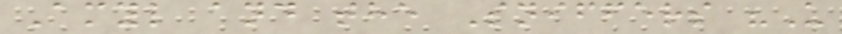Amyl and the Sniffers "U
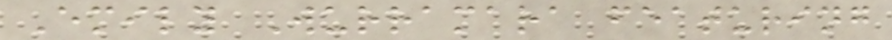Emily Wurramara featuring
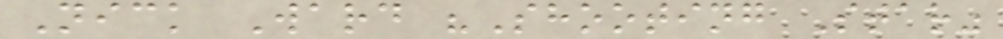Nick Ward "Shooting Star"
